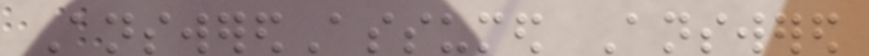AnsweredAssumed Answered
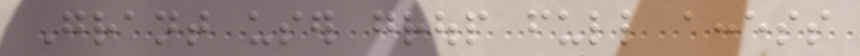Grant user group full access
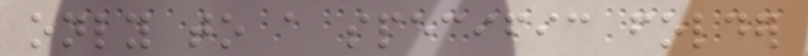only to a specific folder
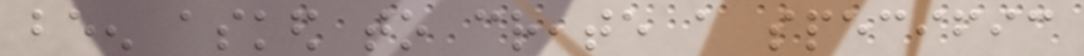been asked to create a specific
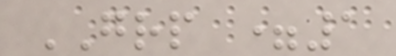GRP =1
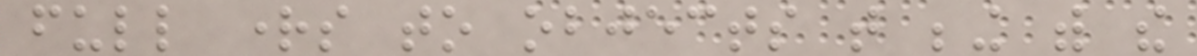full rights to objects that being with the
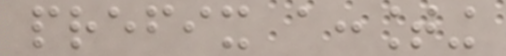prefix accounting
